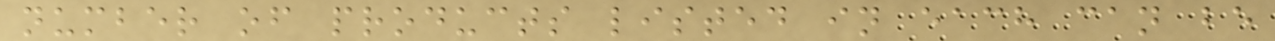number of products listed in each can be
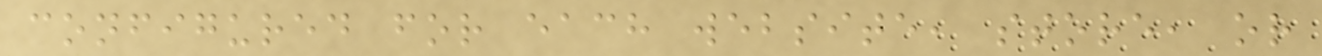configured for each website, store, or
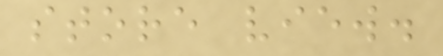store view.
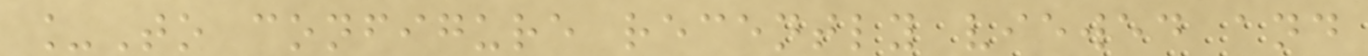_To configure recently viewed and
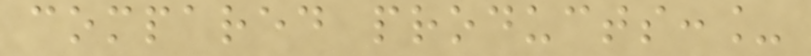compared products:_
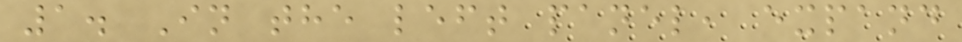1. In the left panel, expand
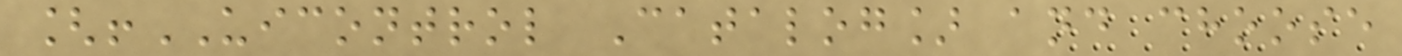[!UICONTROL Catalog] and choose
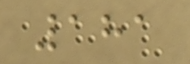181
